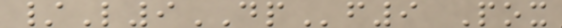/L9DPf9 Pox
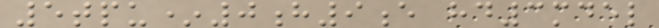5tpu*0h9e hd3mdel
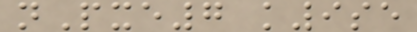nPxe7 k9se
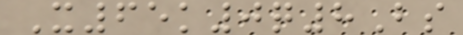X65k0q8Bs
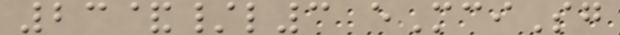23&/l3 eMciSg
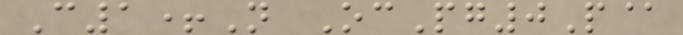C1+N OcPg0P@
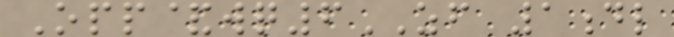Opp&wq6ZF 1dl
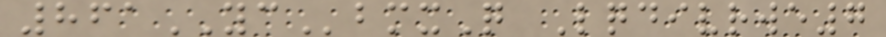861YCbmxQ Lqdivrwe7
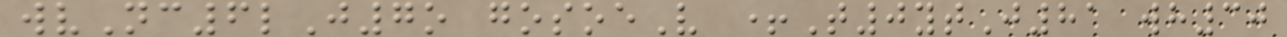wvNc6lJ7o gosoeV +T0ytJ81 wh30
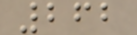262
